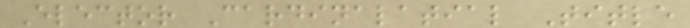Elector Cardinalatial Title
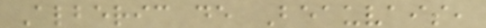Alberic de Beauvais,
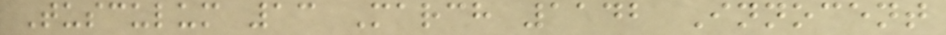Tusculum 13 March 1142 Innocent
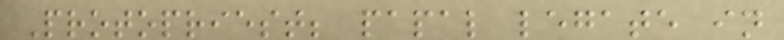Protopriest; papal legate in
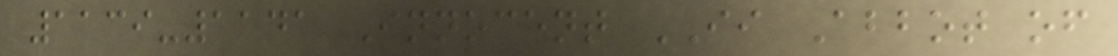1139-1141 Innocent II Abbot of
